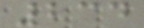234
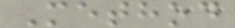Method
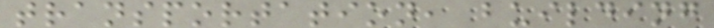transportation, building
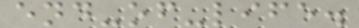end-of-life.
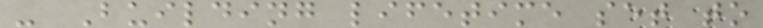- Building lifetime set to
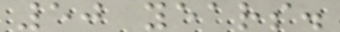50 years.
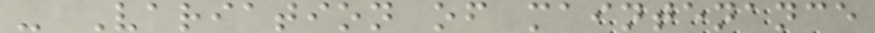- Variation of maintenance
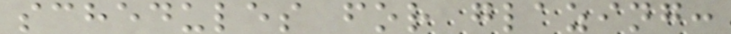schedules for glazing:
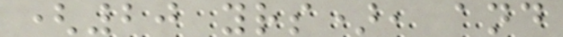(20 yrs), and
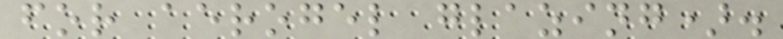for aerogel glazing).
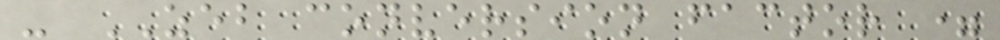- ZEB conversion factor =
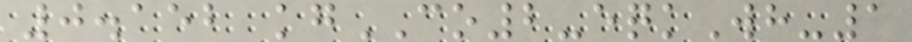0.152 kgCO2-eqkWh-1
